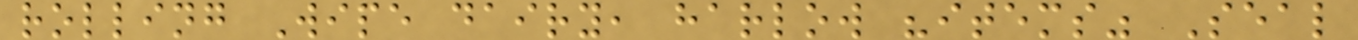rolling Wipe dairy, harlow "items" Seal
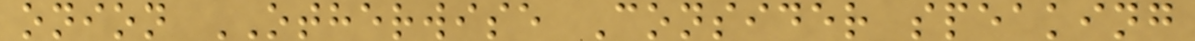onion OTHERWISE Consider speaking
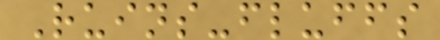Ruins-fluffs
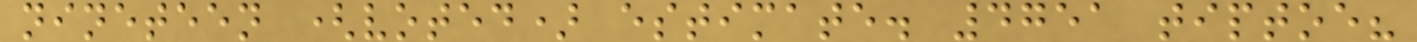nineteen (voted) estimate. 4751 tiptoe?
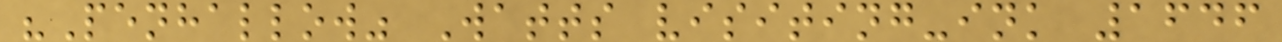"Penhallow" Watts visiting-ink 1646
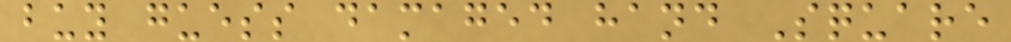buy guess damaged hand Square
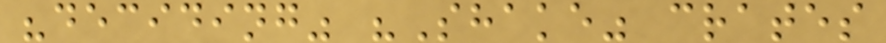"deciding" "Shake" crates
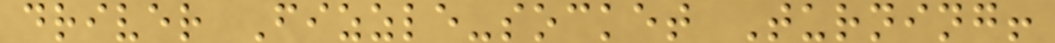driver Fizzle-socket Turning!
